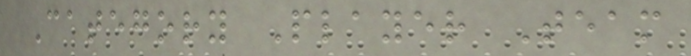Category Player Team
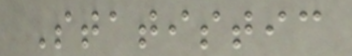Statistic
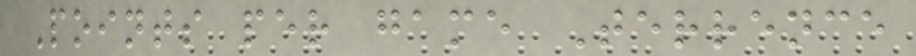Points per game Terrence
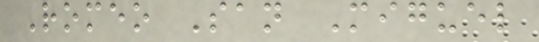Romeo San Miguel
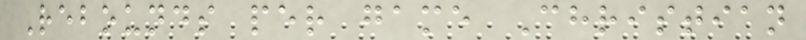Rebounds per game Christian
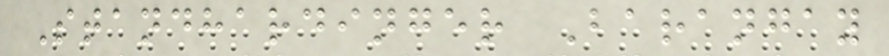Standhardinger Barangay
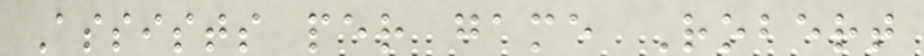Assists per game Robert
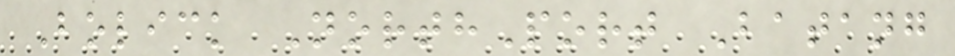Bolick NorthPort Batang
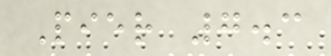Pier 7.3
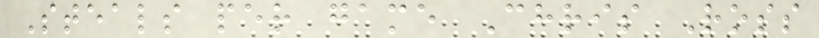Steals per game Chris Ross
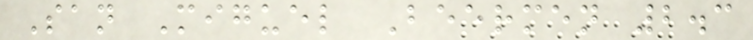San Miguel Beermen 2.3
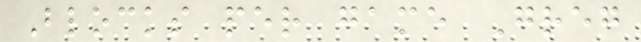Blocks per game Greg
